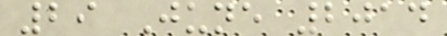29 June 2014
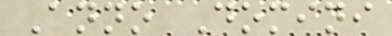Anno Domini
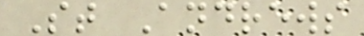St Andrews
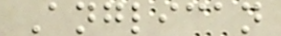Anglican
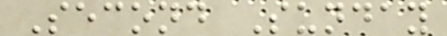Second Sunday
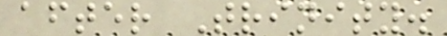after Trinity.
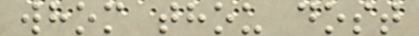whom thou dost
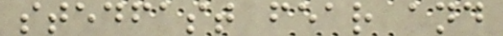stedfast fear and
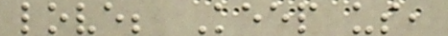love; Keep us,
